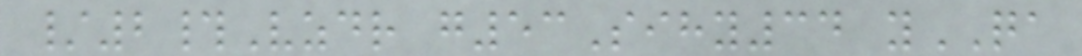/2#Vzdr g53Sihy34 yQA
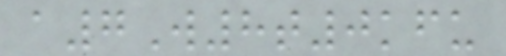a7W8t0kfu
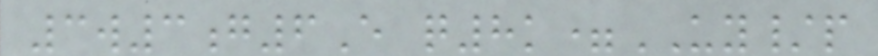3w3g6E q8k=UY/p
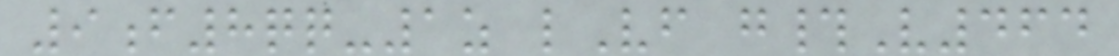9f8qq-1z lVf g#V464
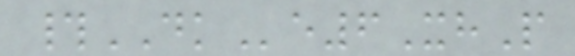#DKe6XhP
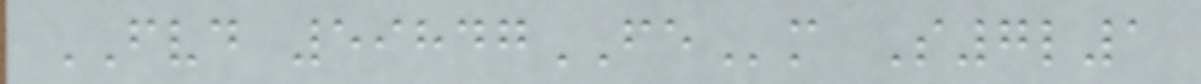FVD 59847FEm S7l1
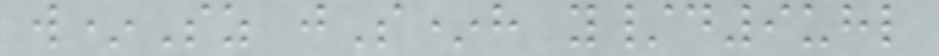w*Sz jS*h y/d9uhl
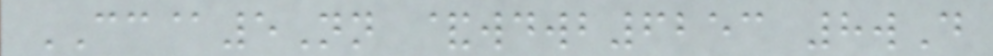CC@5Nn &wdwb6253 8wD
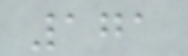171
